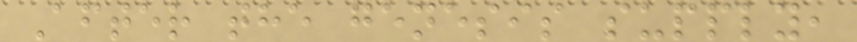After the genesis supply,
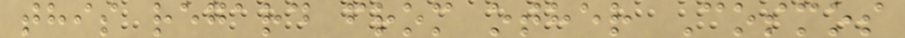this regard from other Cosmos
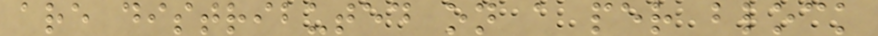are distributed on a per block
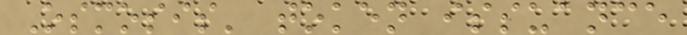Osmosis' token issuance
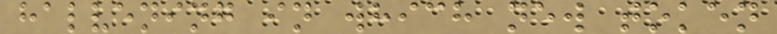halvening in which new token
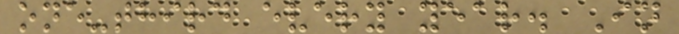one-third every year. In
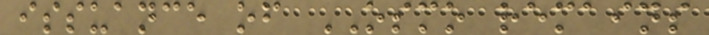issuance of OSMO remains
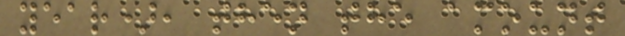year), then the amount
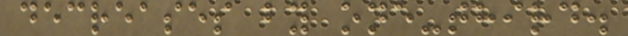decreases by one-third.
